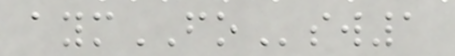aymFOsw1
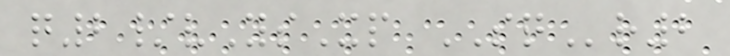q2/vYsXp SQr2
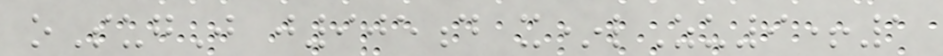oSugJ j905d x*lZu9+1
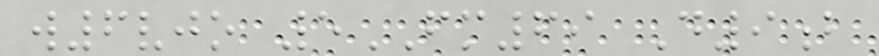w6vjo 5FM69 D9b
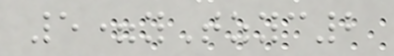5=yTzyc2
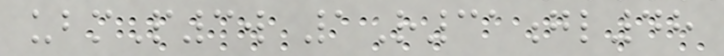ubmP3w 1R31gl48
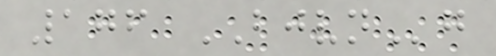176 BJVNg
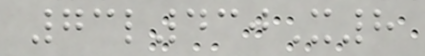73l430X8
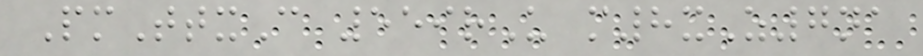PmTtxC 559rU m8xZ7na
